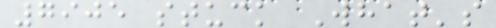7905 stuck What's
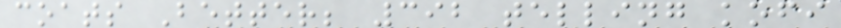coats Better; 392 telling kofi
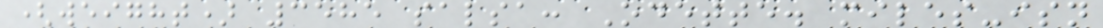(weight) 3585 salsa: Odette. miles-isn
